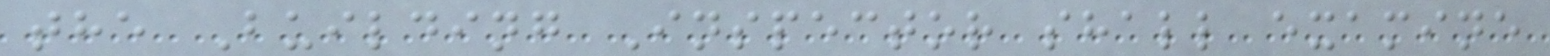the Building Inspector shall examine
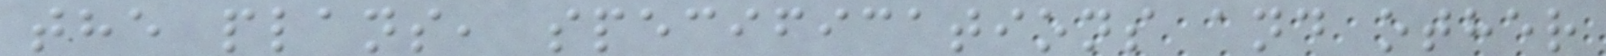the plans, specifications and other
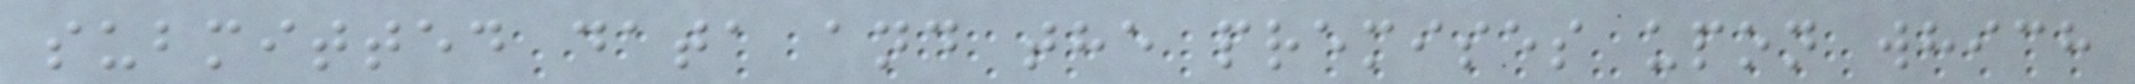submitted data and the premises upon which
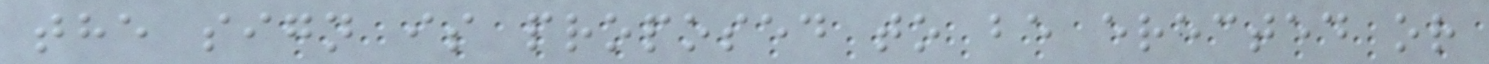the sign is proposed to be erected or
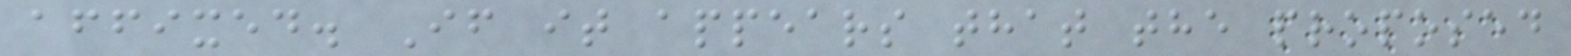affixed. If it appears that the proposed
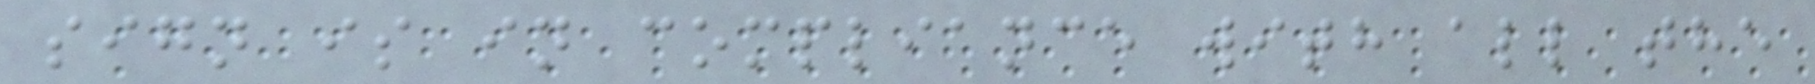sign is in compliance with all the
